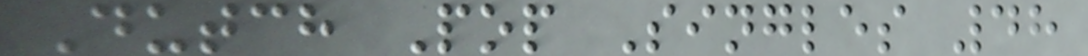Dutch Pop Singles 48
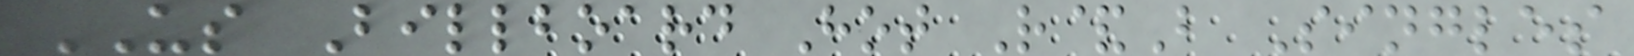US Billboard Hot R&B Singles
